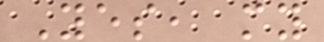Yes, my
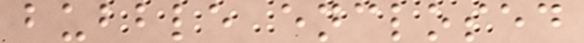bubble enclosed
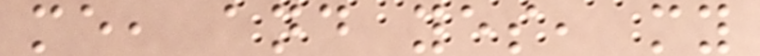me, and yes, my
